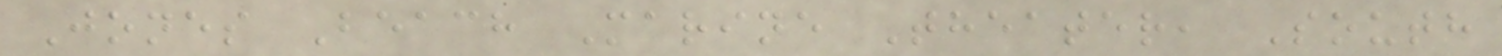Jones Beach Marine Theater, South
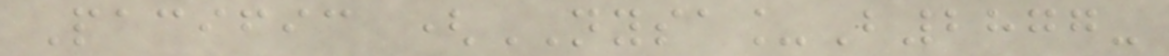Pacific (NYSA_B2877-
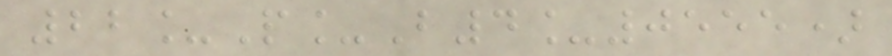22_P_B4_0555)
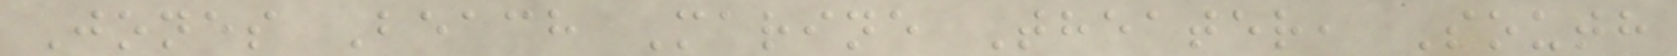Jones Beach Marine Theater, South
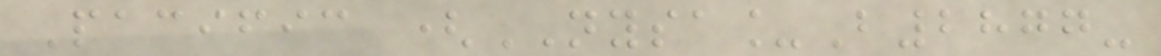Pacific (NYSA_B2877-
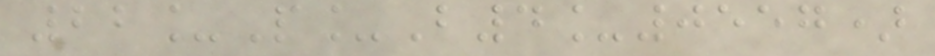22_P_B4_0557)
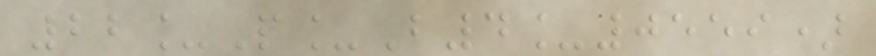22_P_B4_0559)
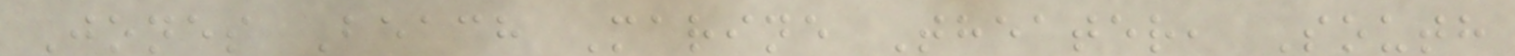Jones Beach Marine Theater, South
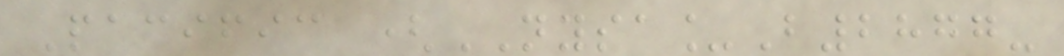Pacific (NYSA_B2877-
